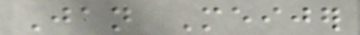Jan Meijer
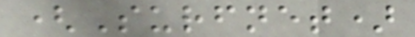(Surfnet)
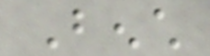Bench
